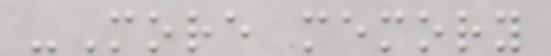-More memory
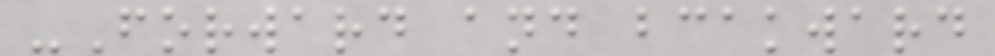-Forward and bcakward
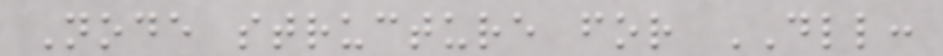Node structure for DLL:
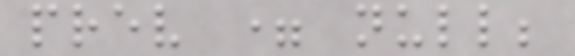prev = null;
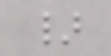}
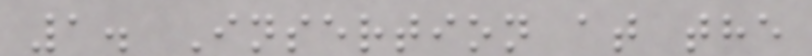1. Insertion at the
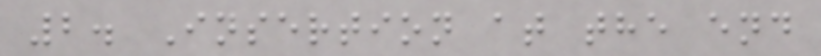2. Insertion at the end
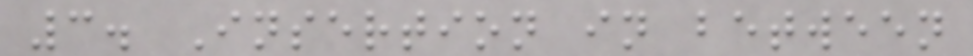3. Insertion in between
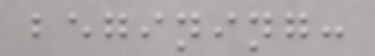begining:
